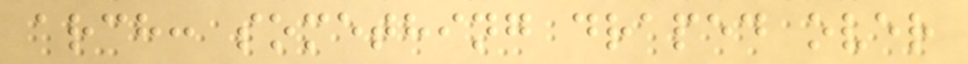arch: something draped over
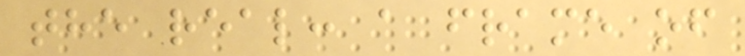the real: a frame of
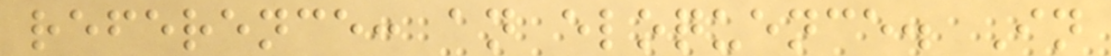reference: an eloquence. In
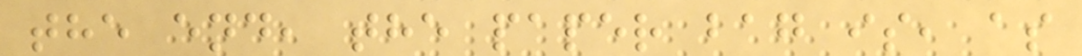the end, the paper bag is, as
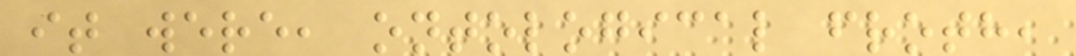it were, ontological froth,
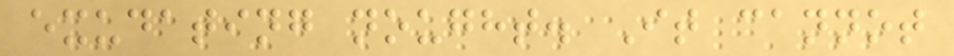exudating nought. It cannot
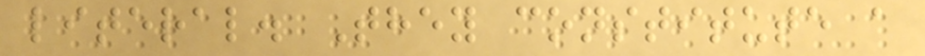literal. They constitute a
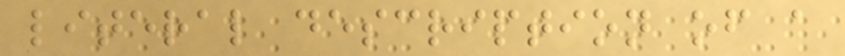literal description of a
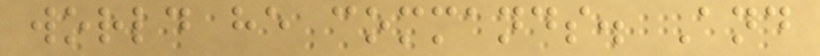world he commands. And
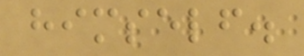himself.
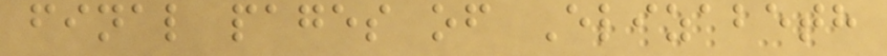final pages of Elizabeth
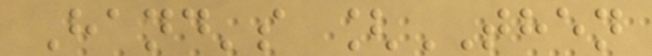Hand's [THEN
